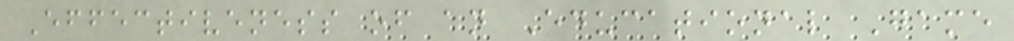Effectiveness of an Educational Game
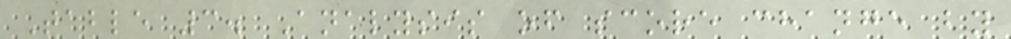Table 3. Analysis of score change by
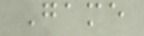Game
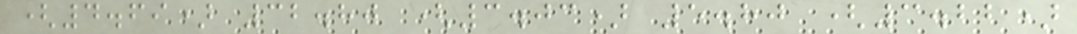(4.69) 32.80 (3.03) 5.80 (3.22)
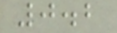0.2
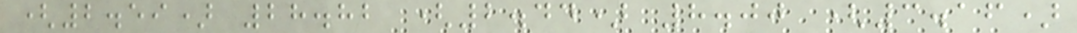(2.59) 28.82 (2.44) 8.00 (3.16)
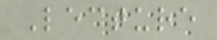Lecture
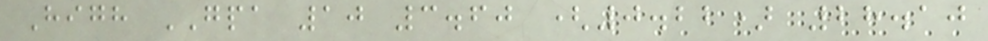High GPA 10 3.60 (0.22) 28.10
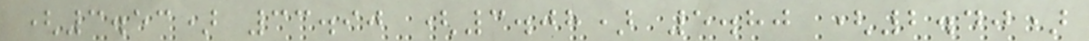(3.53) 33.90 (3.08) 5.80 (2.40)
